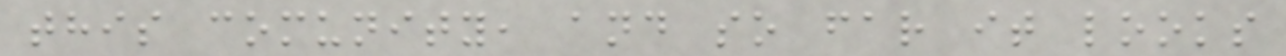this comunity, and so far it looks
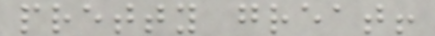pretty great!
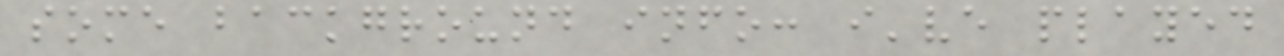some background info: i've played
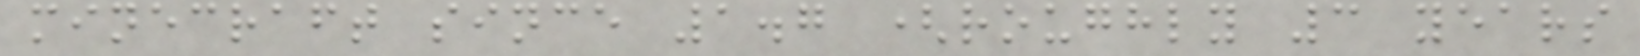minecraft since 1.7 (roughly 3 years
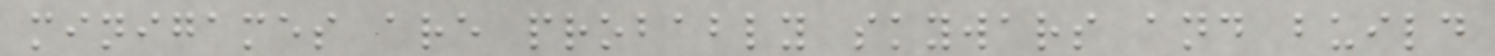minigames are probably skywars and build
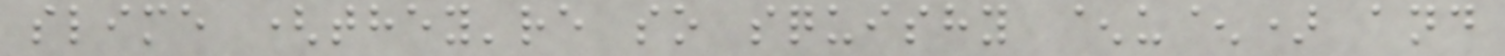slime (they're so squishy ^u^) and
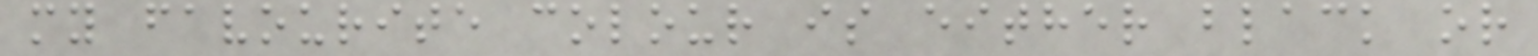my favourite colour is either black or
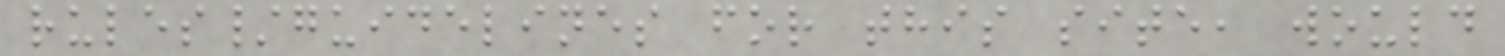rules/guidelines for this site, would
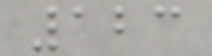123
